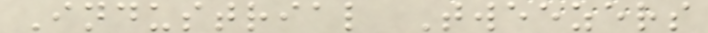Industrial Tweezers
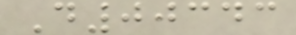D00343
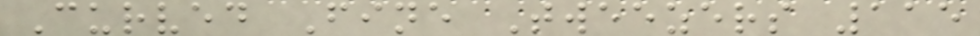Curved Fine Tweezers 115
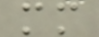mm
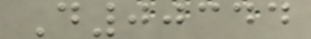D00344
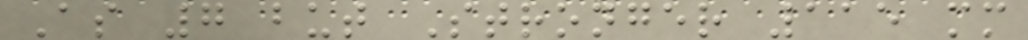As 7 but Stronger 115 mm
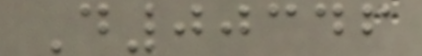D00346
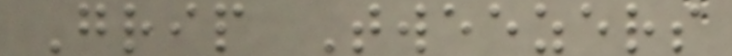Grip Tweezers
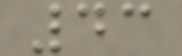43
